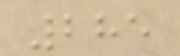285
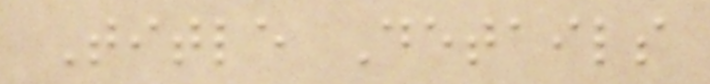Title Details
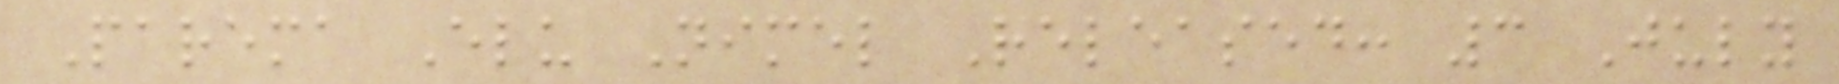Parema Elu Nimel Released: 3 July
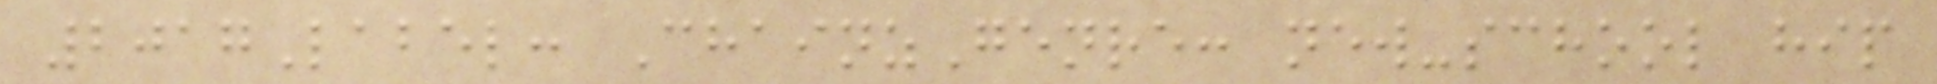2017Label: ChainzGenre: new-school hip
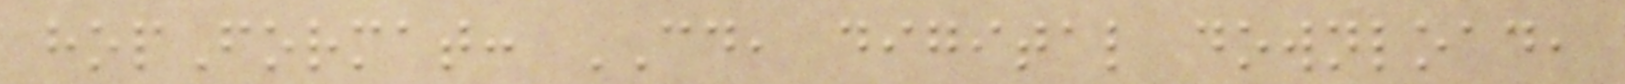hopFormat: CD, digital download,
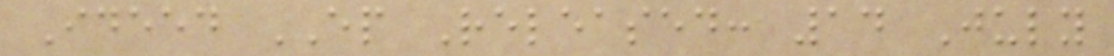Ideed EP Released: 14 July
